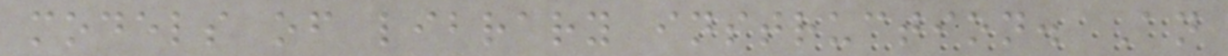models of library instruction. An
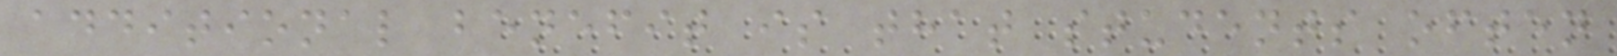additional benefit is that students often
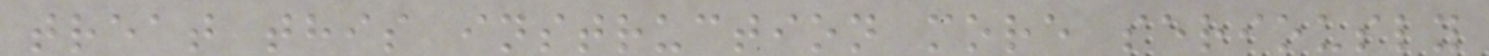treat this instruction more seriously
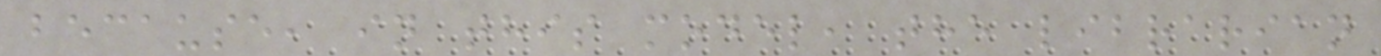because, in this model, the librarian
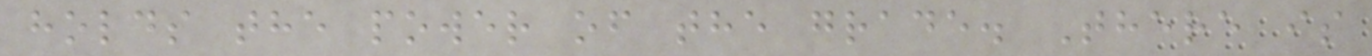holds the power of the grade. There is
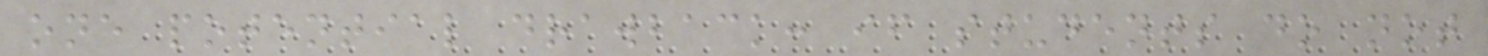one potential drawback: if students do not
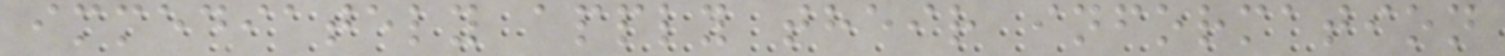immediately apply their information
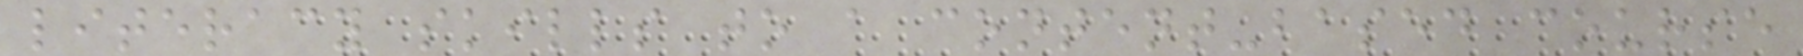literacy skills to a content-based course
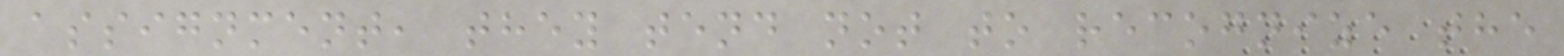assignment, they tend not to recognize the
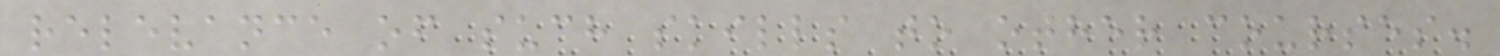relevance of such skills to other courses.
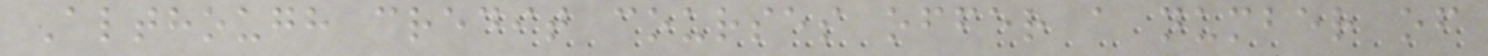Although credit courses offer a number of
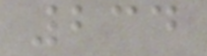234
